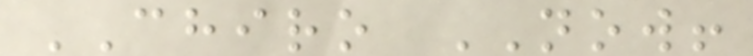CHIRO NOW!
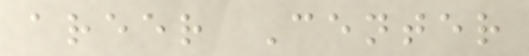areer Center
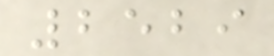2529
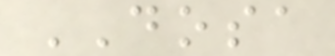DOSA
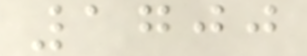1700
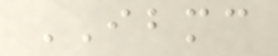IBMC
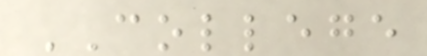COLLEGE
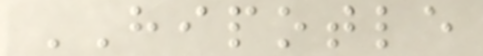HIPOTLE
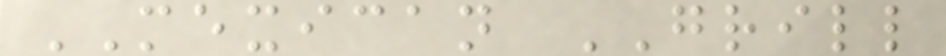MEXICAN GRILL
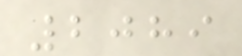2089
